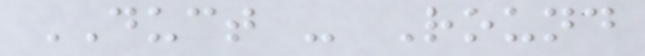DUCT - Round
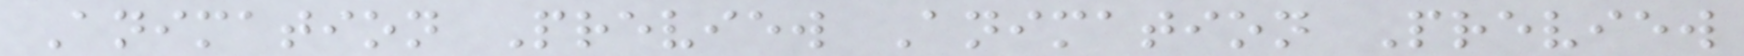Animation Preview Animation Preview
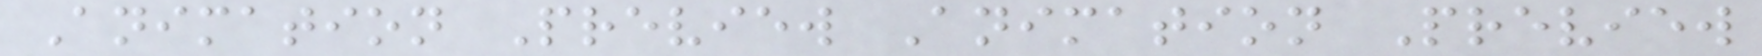Animation Preview Animation Preview
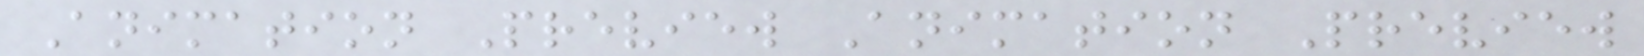Animation Preview Animation Preview
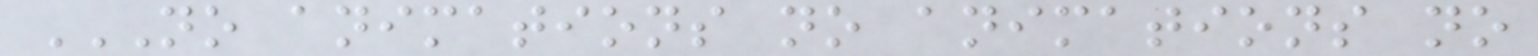NO ANIMATIONS NO ANIMATIONS NO
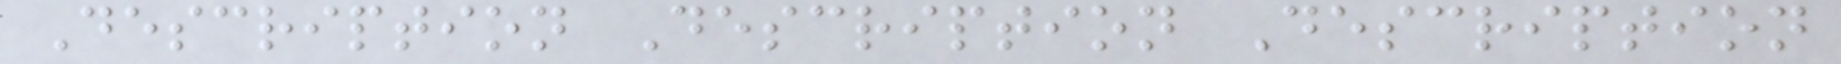Description Description Description
